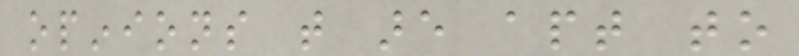opinions that are apt to
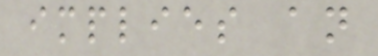implies an
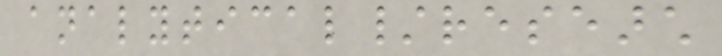analytical/research
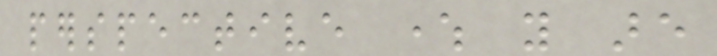perspective where you are
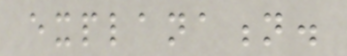explanation.
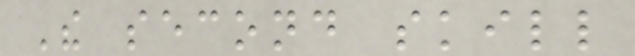The second skill
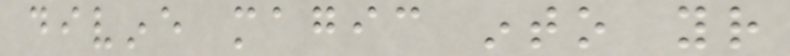divine magic into your
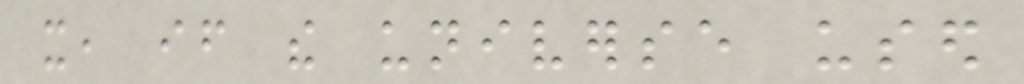it, if the universe used
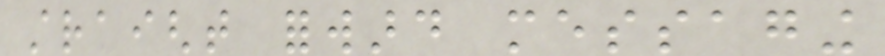straight forward messaging
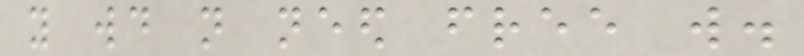you would not need free will.
